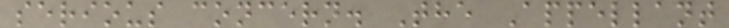serious concern. The Appellant
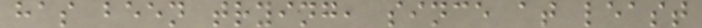has been trying, since at least
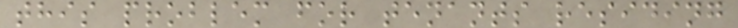this problem for tenants residing
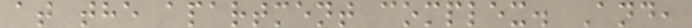at the apartment complex. And,
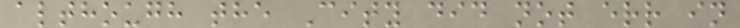although the City did not err in
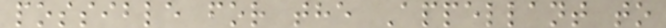possible for the Appellant to
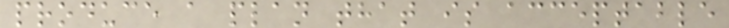produce a plan that is acceptable
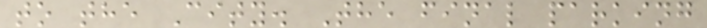to the City. The final parking
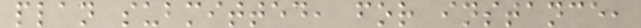plan submitted, for instance,
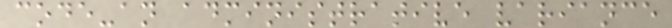code-an administrative variance
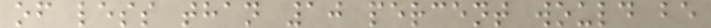of less than 10 percent would be
